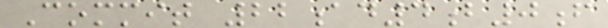Commit 22ad4b0f
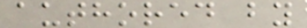authored by
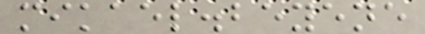mikael.beyene
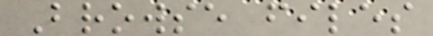Browse files
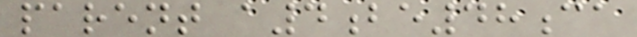parent a4be48ca
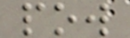pow
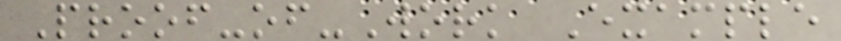Proof-of-Work Example
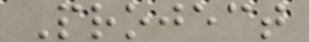Project
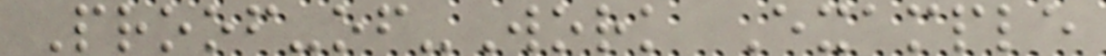Proof-of-Work Example
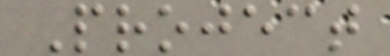Project
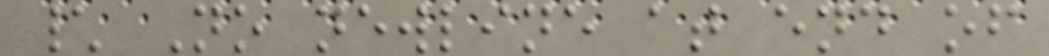\ No newline at end of
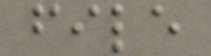file
